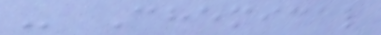- Chemical
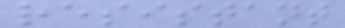resistant
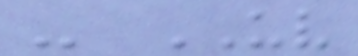- UV
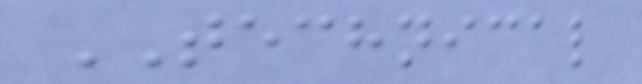TECHNICAL
